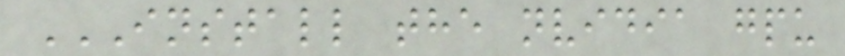INSTALL THE NVIDIA GPU
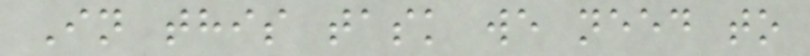In this task we need to
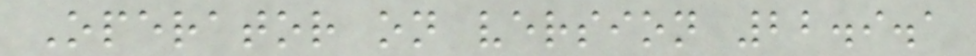Operator on version 22.9.1
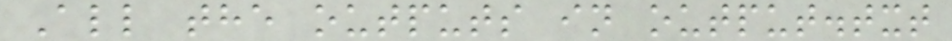All the outputs in output.txt
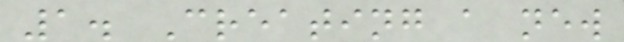1. Creating a new
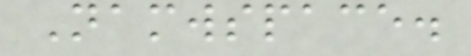Namwspace.
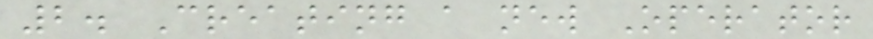2. Creating a new Operator
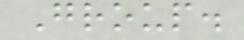Group.
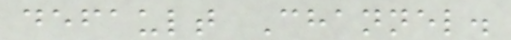default Channel.
